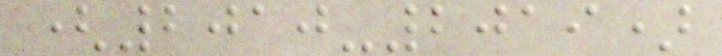(2010-2019)
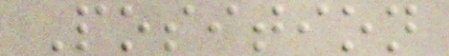Position
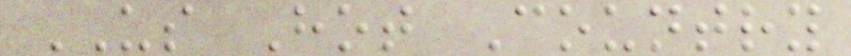US Hot Country
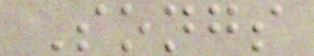Songs
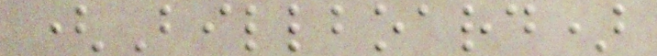(Billboard)
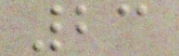23
